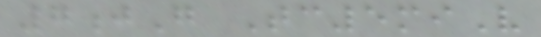7jG Tc5miV
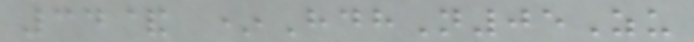34& *HdhN05Zu
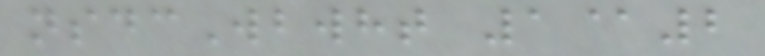nsdcWbwht 1@2
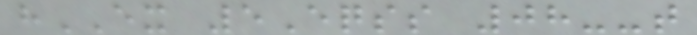hEX 5Eqss 08--t
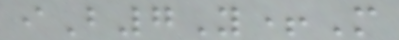iB7Y+M
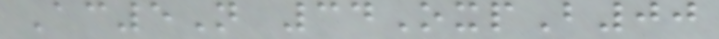Ac5N 34OxpB00
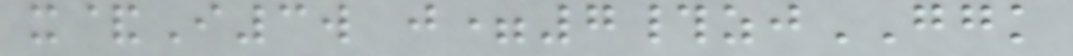x&I3w j=7#zjGGK
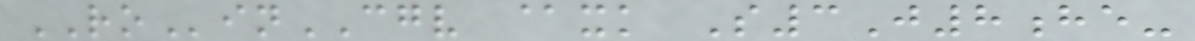ROinCGV @xk S3J8he-
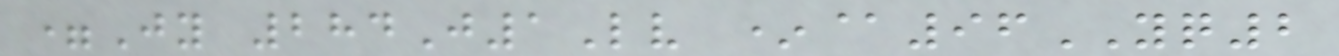=Jy 284J1Lv *@96YQ2
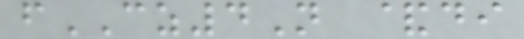fCZ4N &di
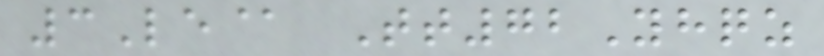3Le@ Tt72Yhqz
